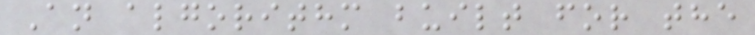An algorithm built for the
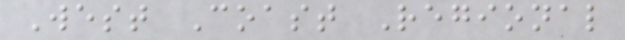West Coast Regional
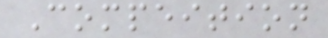Compeition
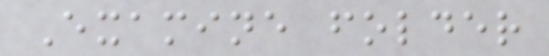Examine folder
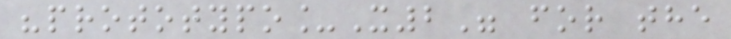"prototypo_X2" for the
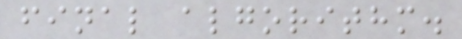final algorithm.
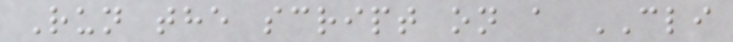Run the script on a CLI
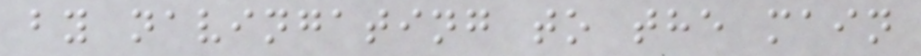by navingating to the main
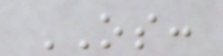OS:
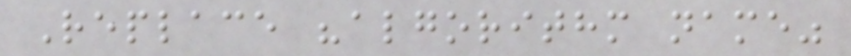Replace "algorithm name"
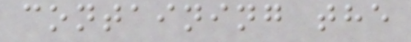containing the
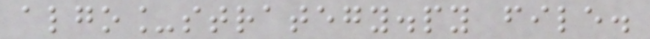algo_strategy.py file.
